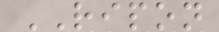RIPON
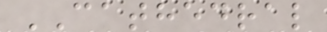CATHEDRAL
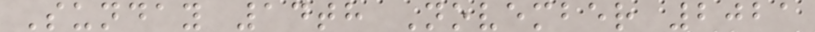Sunday 14th November 2021
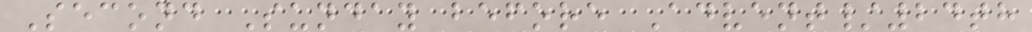Second Sunday before Advent/24th
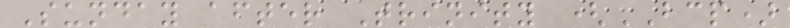Sunday after Trinity (BCP)
